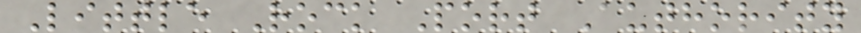Little Rock Port Authority
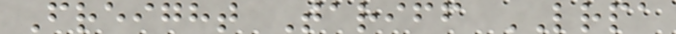Freight Tariff LRPA
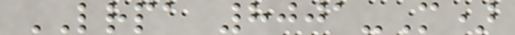LRPA 8001-M)
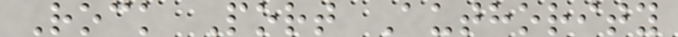Rock Port Authority
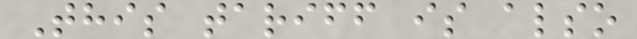This tariff is also
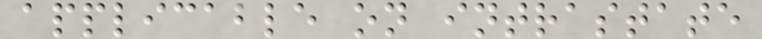applicable on intrastate
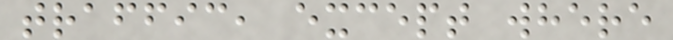traffic, except where
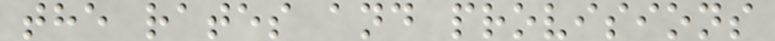the rates and provisions
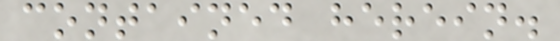contained herein.
